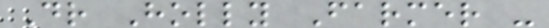Dr Holly Farmer -
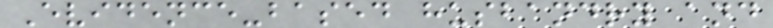Evidence-based husbandry and
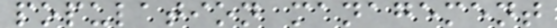population management
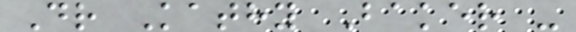Dr Kathy Baker -
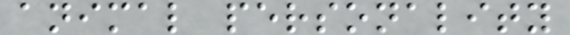animal personality
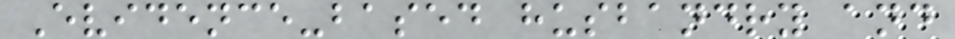Evidence-based husbandry and
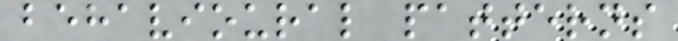behavioural patterns
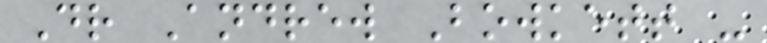Dr Andrew Bowkett -
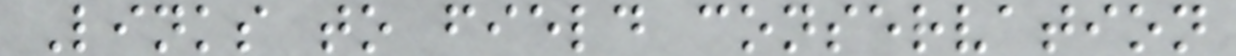Links to field conservation
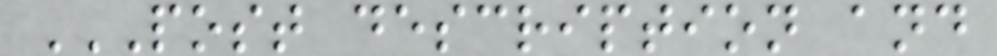POST DESCRIPTION AND
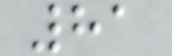81
